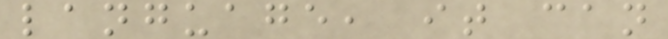language, it can
